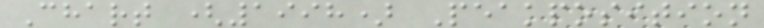Chart (1998) Peakposition
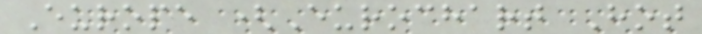Europe (Eurochart Hot
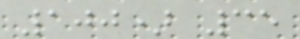100) 35
